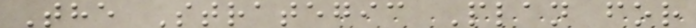The Strategic Plan for
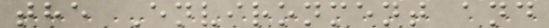the Environment and
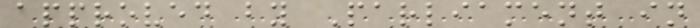approved by Parliament in
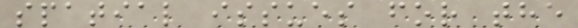spatial issues for the
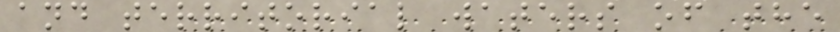and territorial waters of the
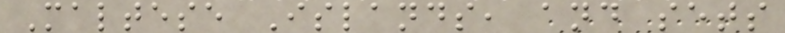Maltese Islands, and sets
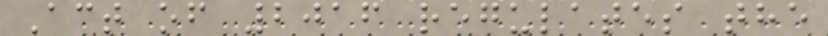Act of 2016 regulates the
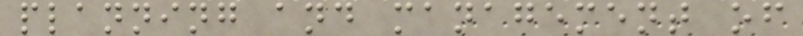planning and management of
